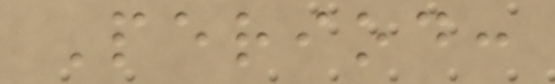Period:
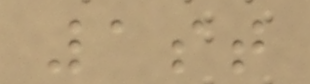1st
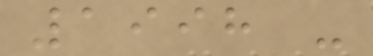1998 -
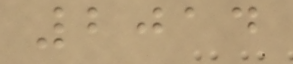2014
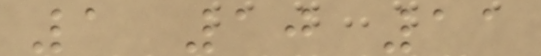1 10 11
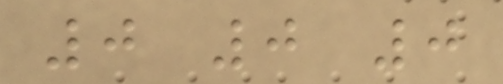0 0 0
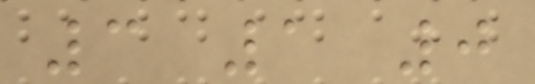3 1 0
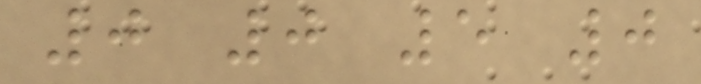0 0 5 0
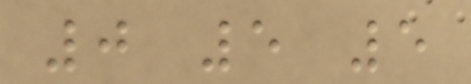0 5 5
